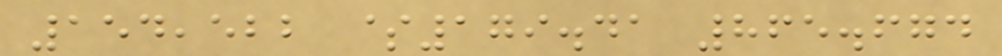154,522 $179.41 865.674
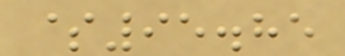$95.85
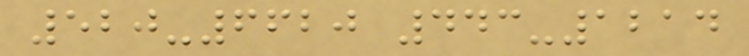520-6620 443-1214
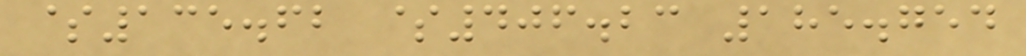$135.62 $406.23 185.754
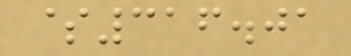$316.01
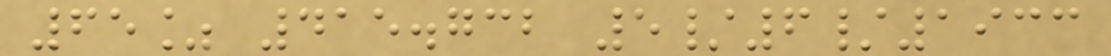65% 415.732 5/6/1933
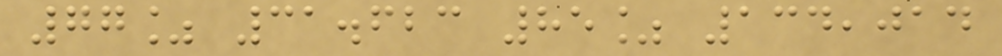77% 31.623 85% 134,014
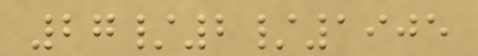27/2/1905
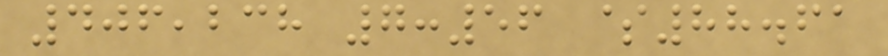406,238 7:56 $88.61
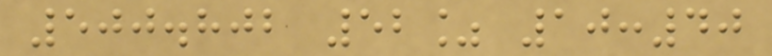500.802 52% 10:40
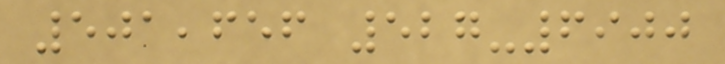501,656 527-6900
